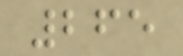265
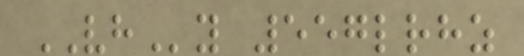VHy 557lrhz
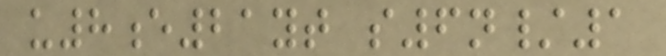u8e21yt s6n/1
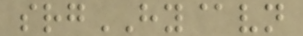srgHY@vn
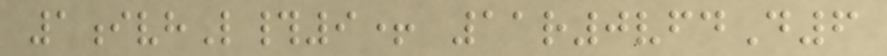1ivhL#9+ 11r0vfdD6
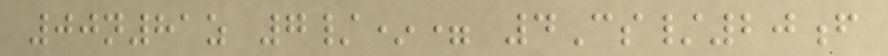00n81z 7/*= 4Cs/20f
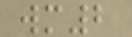wm2
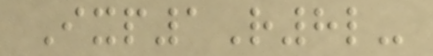Ixp1R8l-
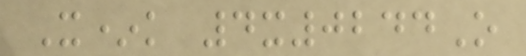X*k 4x0244O
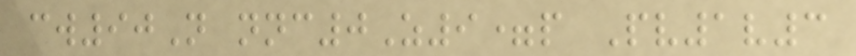cw90N nnc0Z9=p Pv1v3
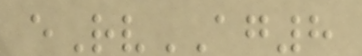eRvAG8
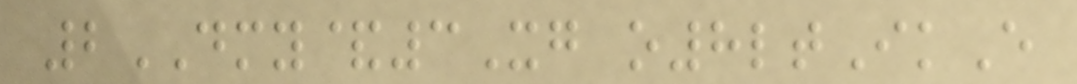2DMY&3Xg o8ltIkE
